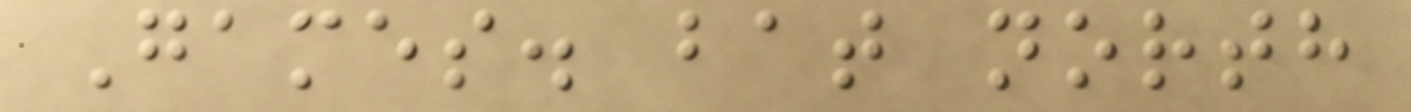Games. bat north
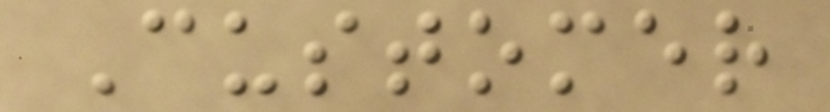Customer
